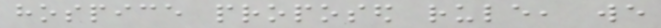hospice proposed rule, we
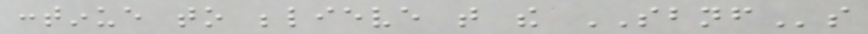continue to believe that the SBNFs
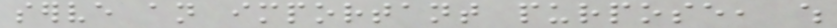serve an important purpose, which
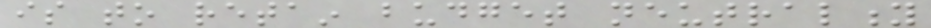is to retain budget neutrality
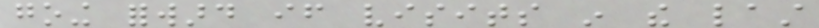going forward if visits in the last
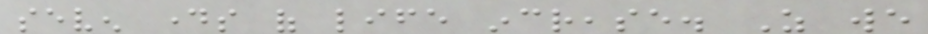seven days of life increase. As we
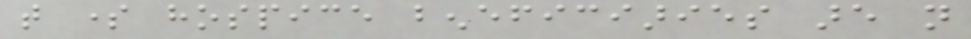that some hospice beneficiaries are not
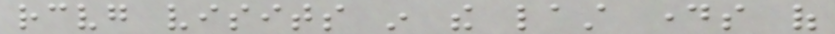receiving visits in the last days of
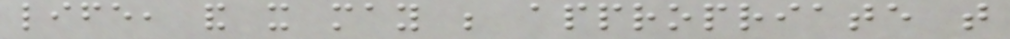life, and it may be appropriate that
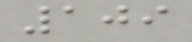109
